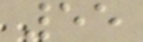55
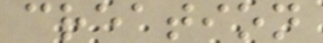creation
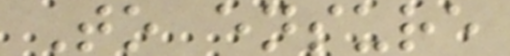To ensure
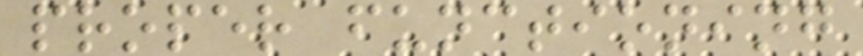proper functioning
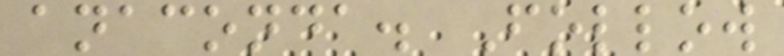anaconda. Follow
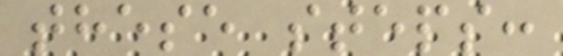these steps:
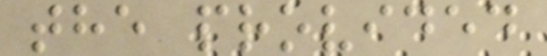the provided
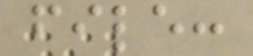file:
